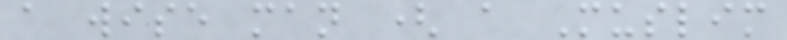a wise man ( a Muslim
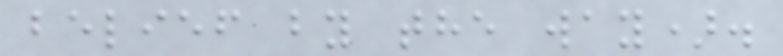belief by the way).
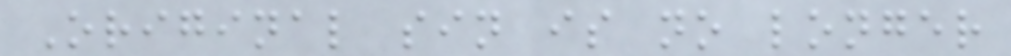Original sin is no longer
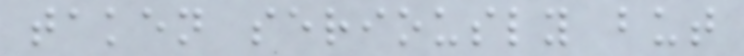taken seriously but
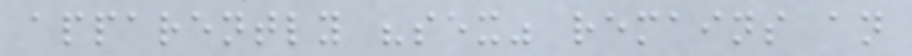apparently "sex" remains an
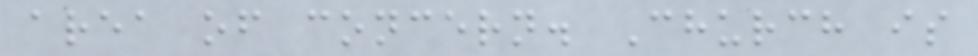area of concern. Church is
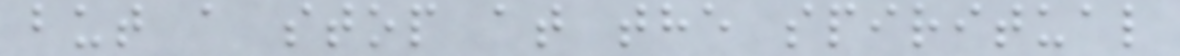but a stop at the spiritual
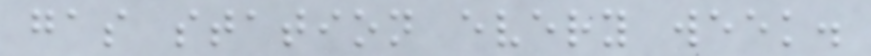gas station every week.
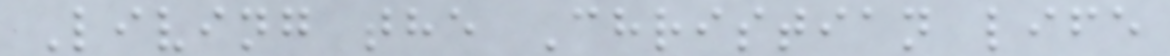Living the Christian life
